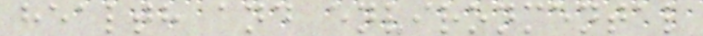health and environmental
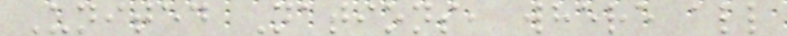United Nations, where all
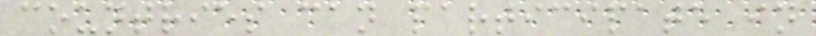countries can participate in
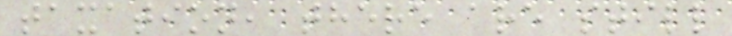taxation, there are still
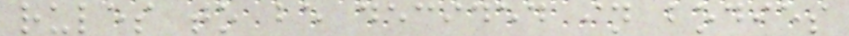rules to be decided in bodies
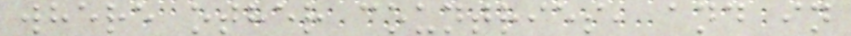where other countries, and in
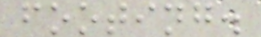footing.
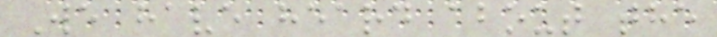We have heard about the
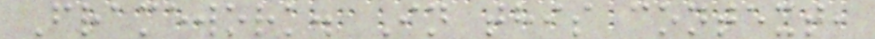Framework. In this context,
